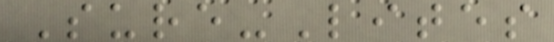Sure-Lites
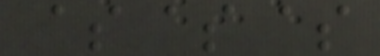$$$
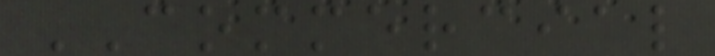COMMERCIAL
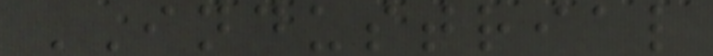INDUSTRIAL
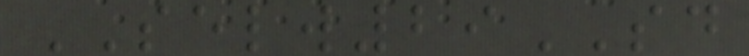SELW29SD
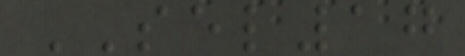SEL17
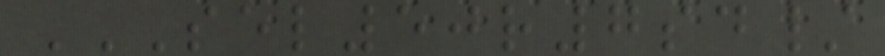SEL50R7SD/
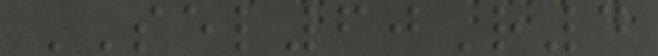SEL60R4
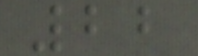22
